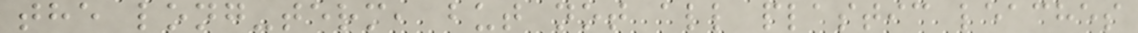the long-term, but not all plastic leaches
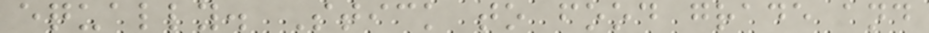equally. Stick to food grade and
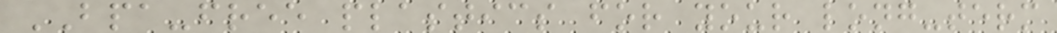BPA-free plastics for your long-term
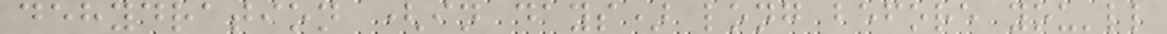dehydration (in days) long before you'll
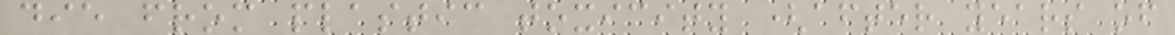die from plastic toxicity (after years of
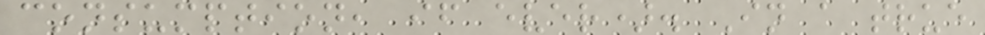consumption, if ever). In a true
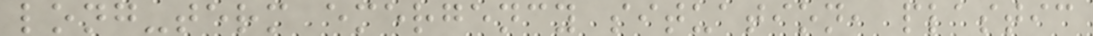long-term emergency situation, plastic
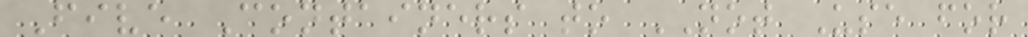Five Containers to NOT Use for
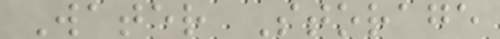Water Storage
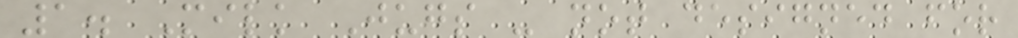1. Milk Jugs - not designed for
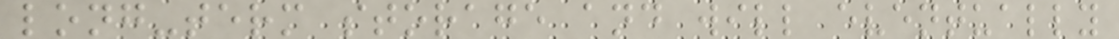long-term storage and will eventually
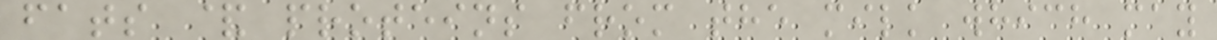fats & proteins from the milk which may
